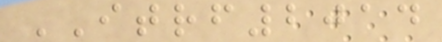ITRF2014
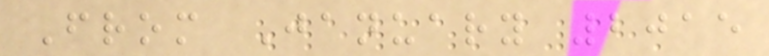From January 2015
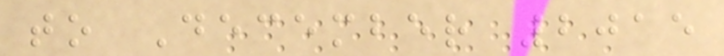to December 2015
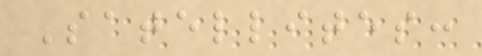Satellites:
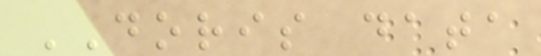DORIS data
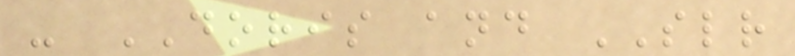- DORIS and SLR
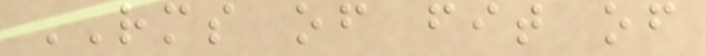RMS of fit of
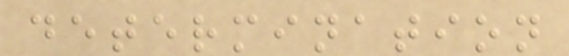determination
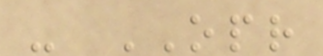- OPR
